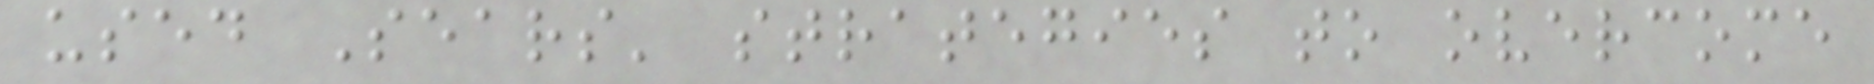used Sears' strategies to overcome
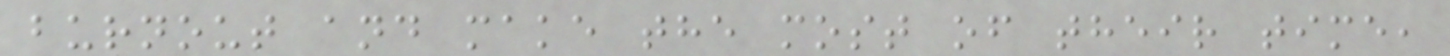burnout and make the most of their time,
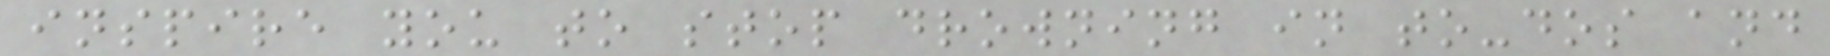inspire you to stop drowning in to-dos and
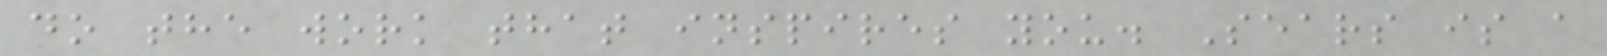do the work that inspires you. Sears is a
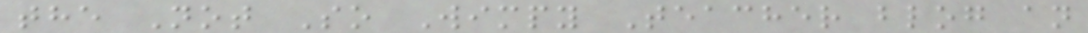the Not So Wimpy Teacher blog an
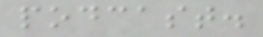podcast.
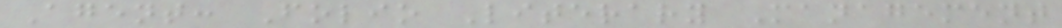Agent: Folio Literary Management
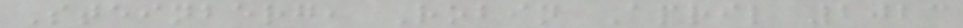Steinberg, Robin April 2023
